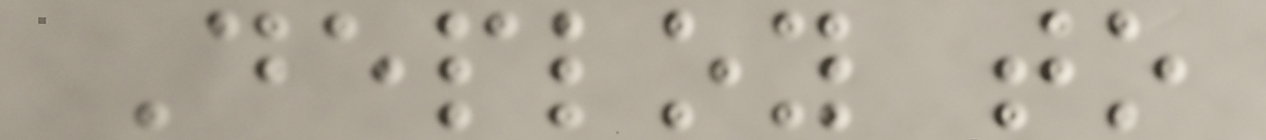Deploy to
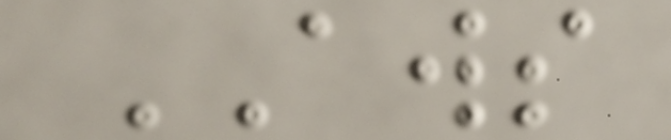AWS
